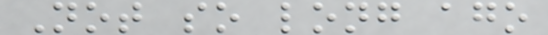Not so long ago
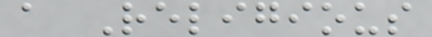a Religious
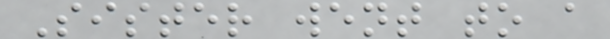Sister went to a
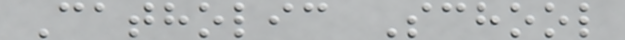Catholic School
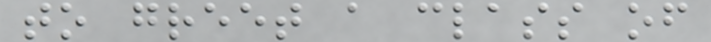to greet a class of
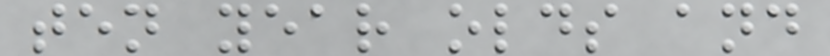ten year olds and
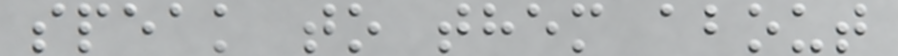speak to them about
